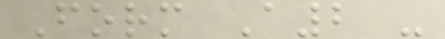Form A2 -
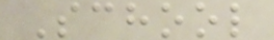School
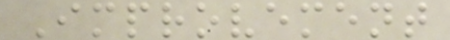Improvement
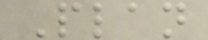Plan
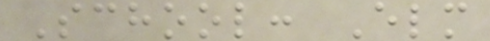School: Elm
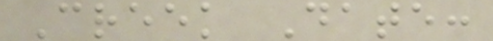Creek Date:
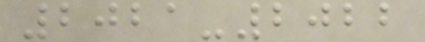2021-2022
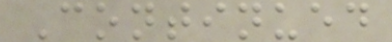Continued
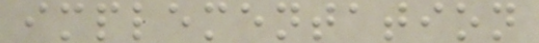implementation
